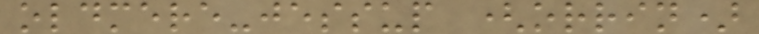oldmere-jessup (orrin)
